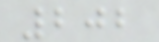202
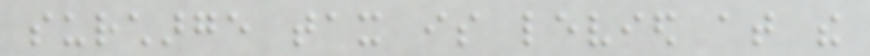surcharge tax is levied at the
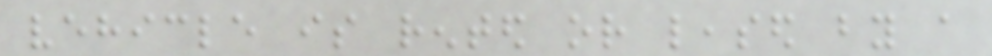vehicle is rented or leased by a
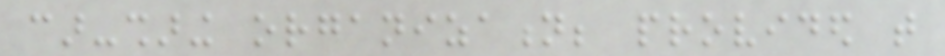car-sharing organization; provided that
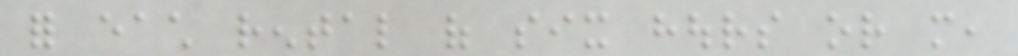for each rental of six hours or more,
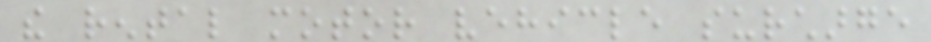the rental motor vehicle surcharge
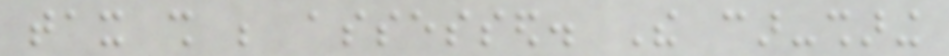tax shall be assessed. The car-sharing
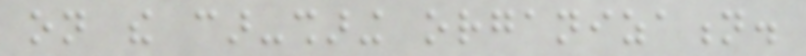on the car-sharing organization.
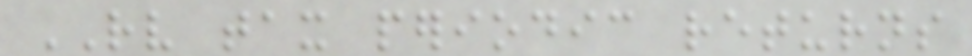RV tax periodic returns
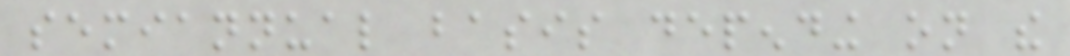semiannual basis depending on the
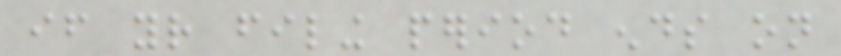if your filing period ends on
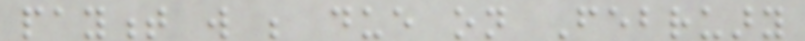payment will be due on February
